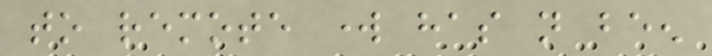to remote work has not been
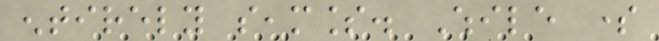entirely seamless. While some
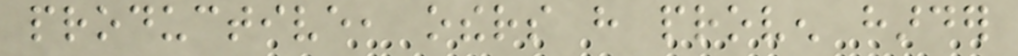productive, others have proven harder
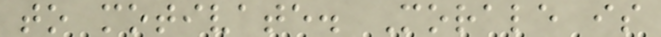to motivate. Morale is
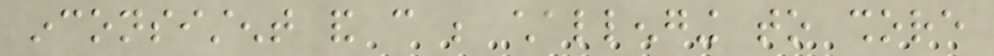inconsistent and can be challenging to shore
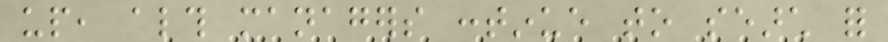up, although managers continue to search for
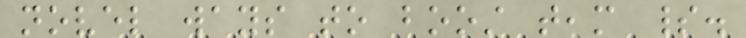novel ways to boost team spirit.
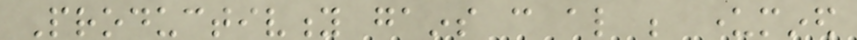Productivity gains can also be undermined
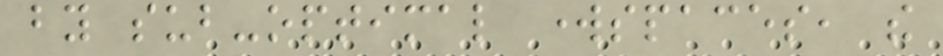by sub-optimal workspaces, the
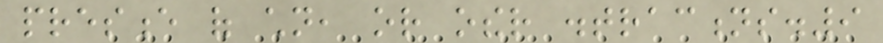presence of children, or other distractions.9
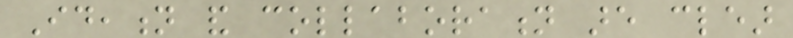Ideation and collaboration are clear
